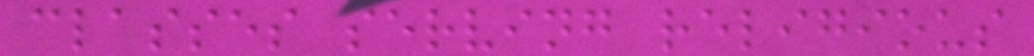classes serving religious
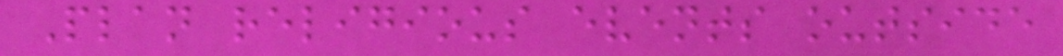Plan religious events outside
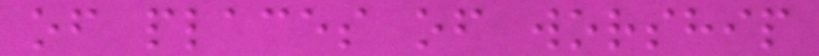of places of worship
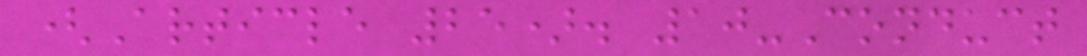(Article 25). 10-Conduct
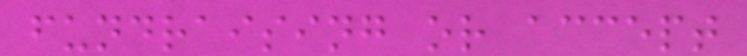fundraising or accept
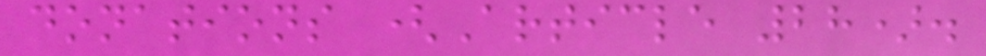donations (Article 28).
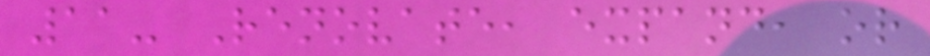11- Renovate, expand, or
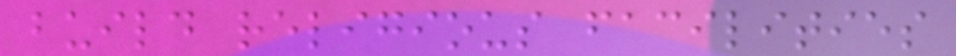build religious facilities
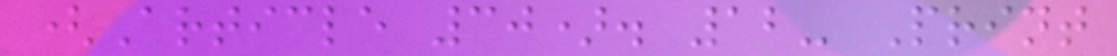(Article 30). 12- Print
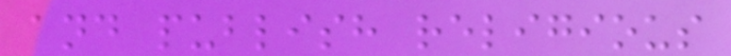and publish religious
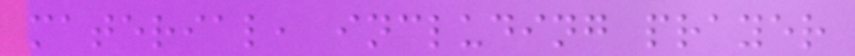material, including prayer
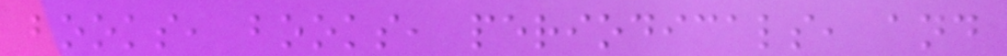books, books, periodicals, and
